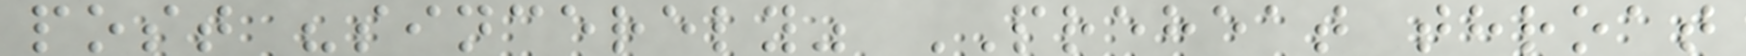post "sincerely" PREHEAT throat
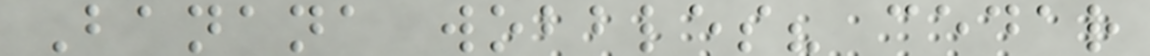Banana wobbles? cedar
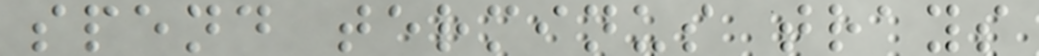spend terminus trays
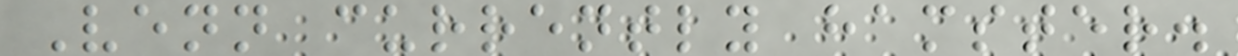Venn currently hamster.
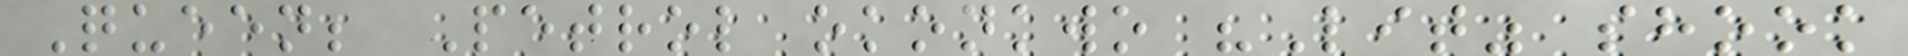Queen; Petrol okonkwo "Lit" shook
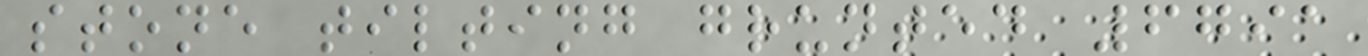stone tilting grunted 6791
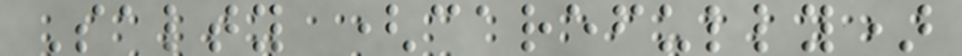Salty (carefully)
